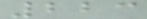223
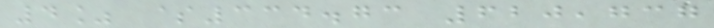4% $334.73 620,737
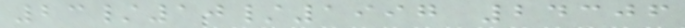23/10/1997 24306
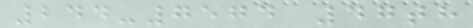244-7574 47th
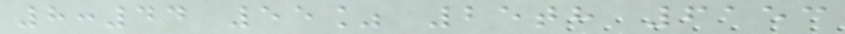8:44 55% 25th 6153
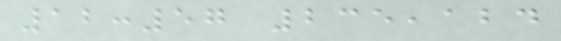12:57 235,124
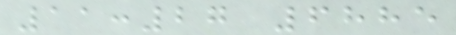11:27 6885
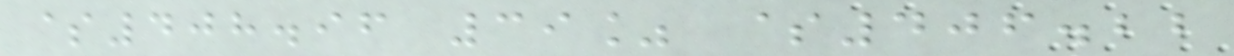$408.96 39% $406.22
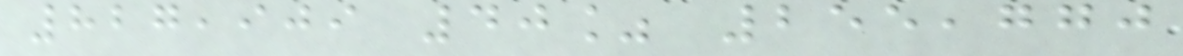827,909 40% 255,770
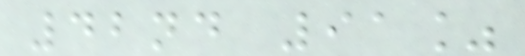42nd 91%
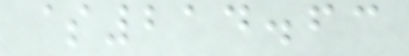$214.63
